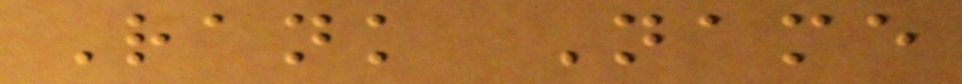Rank Name
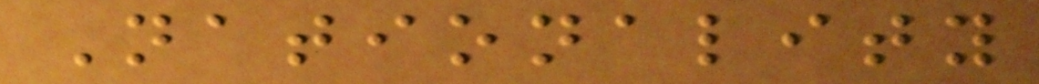Nationality
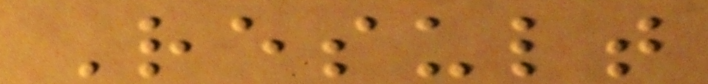Result
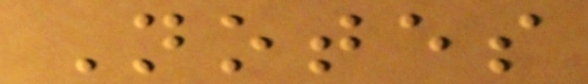Notes
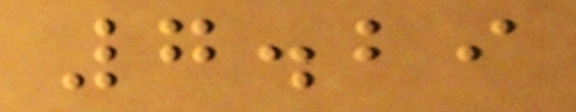7.29
